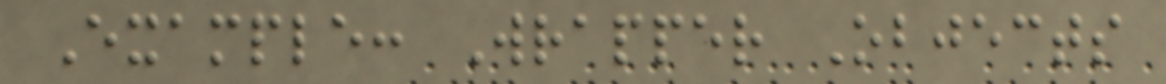Example: Wrapper Objects
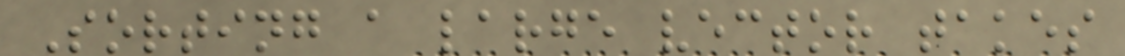Sorting a large vector takes
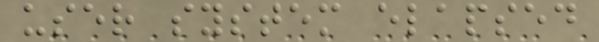user system elapsed
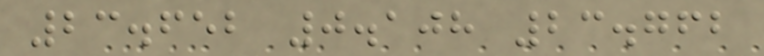23.652 0.108 23.762
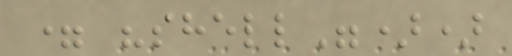= "shell"))
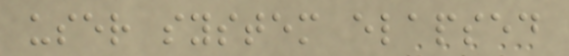user system elapsed
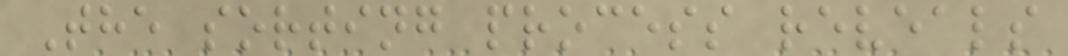The sorting process reveals
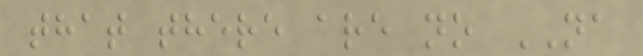that there are no NA
